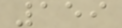159
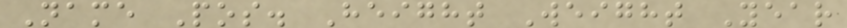Name Pos. Height Weight Year
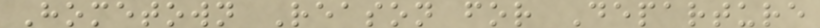Hometown Reason for Departure
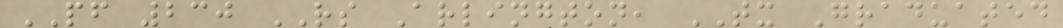PF 230 RS Arlington, TX Graduated
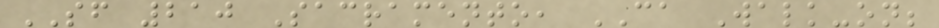SF 210 Sacramento, CA Walk-on;
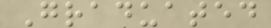Graduated
